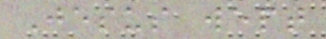Jesus wept
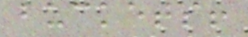buckets!
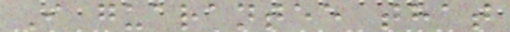I guarantee that
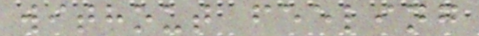without feeling
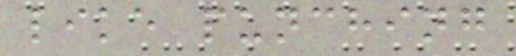like punching
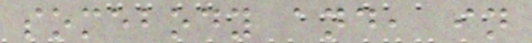somebody and, in
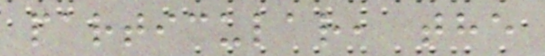particular, the
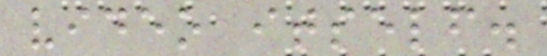video itself.
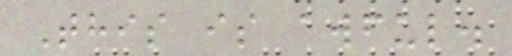This is awful.
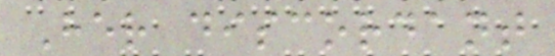Her discordant
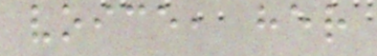voice, her
